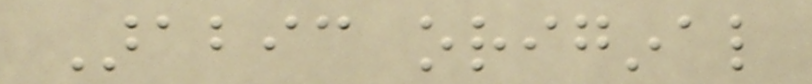Arabic original
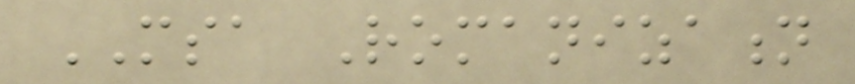MSA Romanization
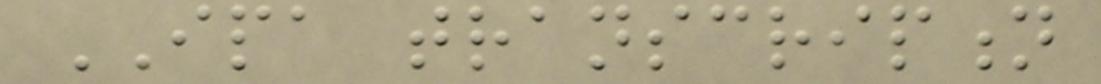IPA transcription
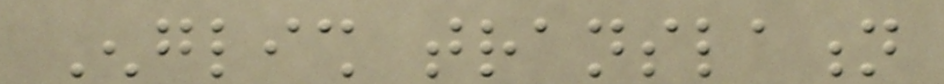English translation
